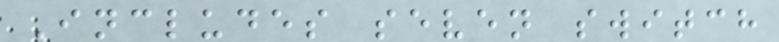Includes seven switch
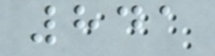841
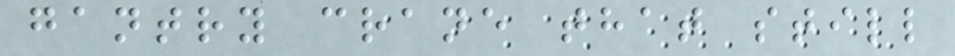gantry crane that still
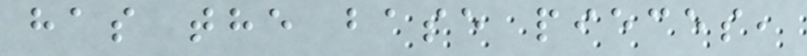has the base pieces,
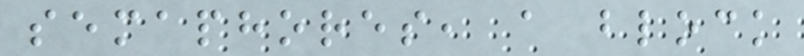semaphores, a block
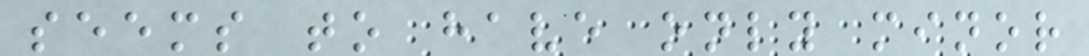seems to have only minor
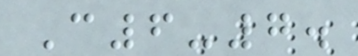C6-7.
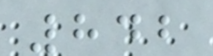842
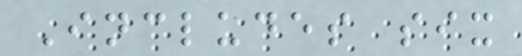Includes six
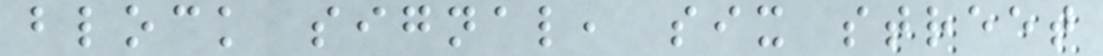block signal, six street
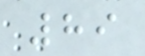89
